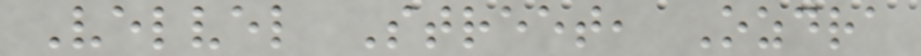Velvel Street, Ozdra
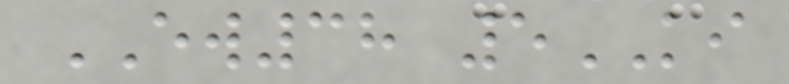EW38 5KI
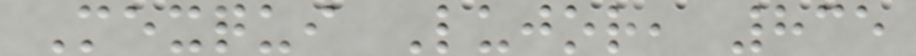Mexqui Lujor, 835
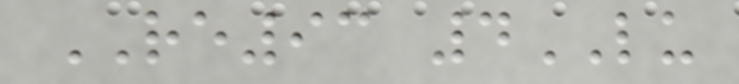RE93 4LU
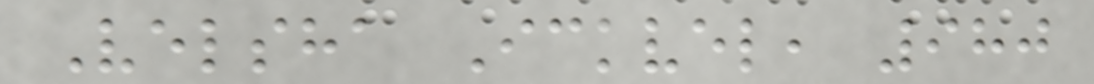Velsha Ickvel, 980
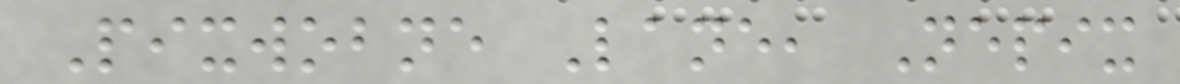Pixwobne Lane, Nepix
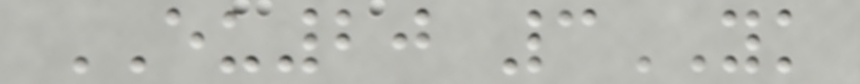EU20 3YK
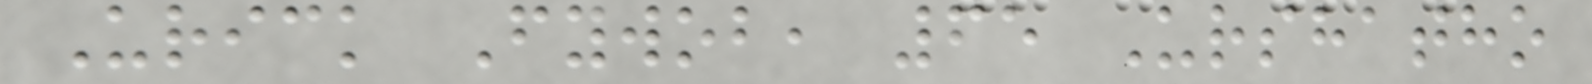Urick Fywob, 65 Urshatho
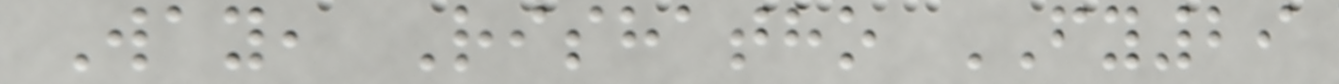Way, Rishatho FY29
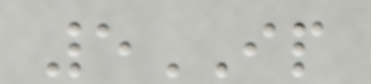5IP
